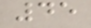45
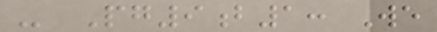- Pg9b1: We
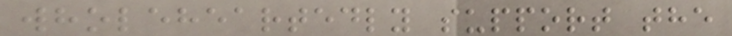wholeheartedly support the
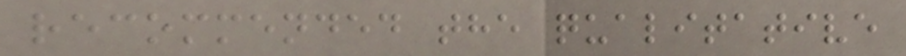recommended the qualitative
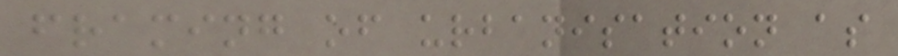framing of urbanisation as
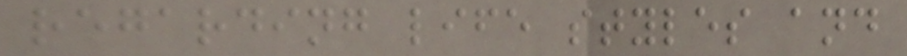regarding life styles and
